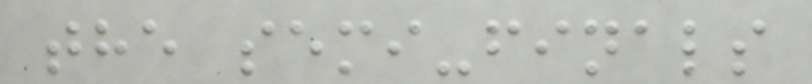the semi-finals
